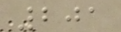201
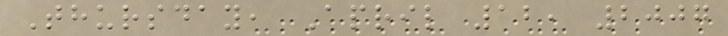Thursday, April 12, 2007
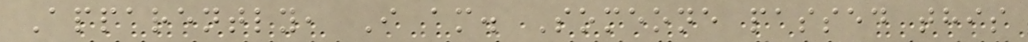Apparently, I am. Someone passed this
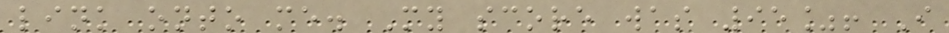link onto me. My score was 95%! I
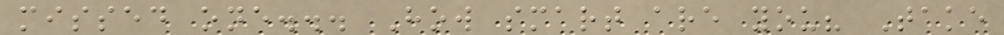missed one... How smart are you? Take
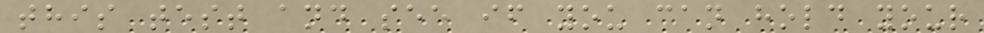this test and see if you can hold your
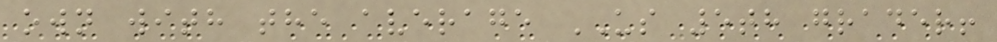own with the average US 5th grader!
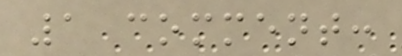1 comment:
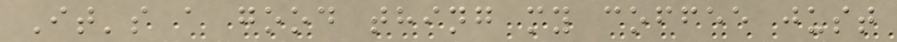It's a good thing my coffee just
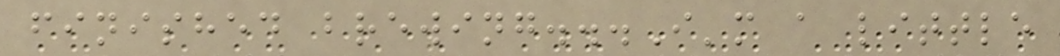finished brewing...I'm a little
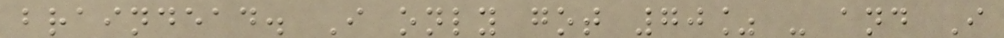braindead. I only got 70% - and I
